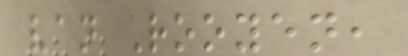van Rooyen,
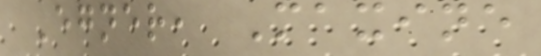Egner, Maxine
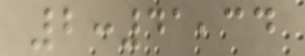2:41,34
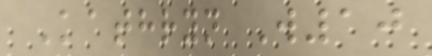Kathryn W10
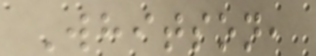Whitson,
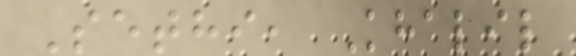Sethi, Khalil
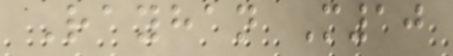Rayhan M10
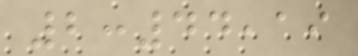2:44,19
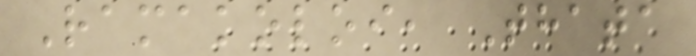Ramakoloi, Thata
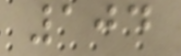104
